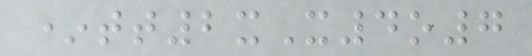*tt2xX4o7
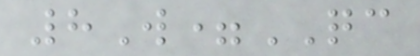8W=QC
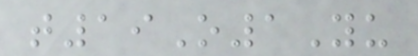t19O1Yu
